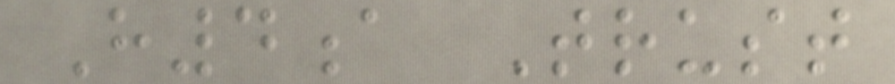H4a Trust
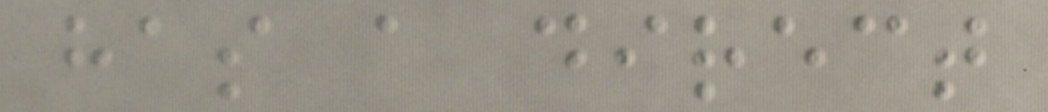has a direct
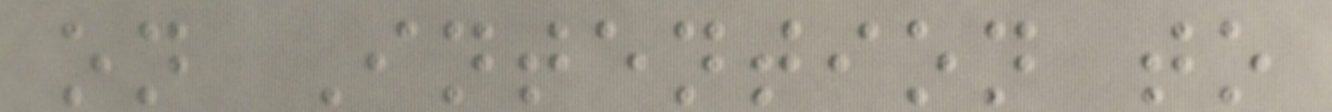on Intention to
